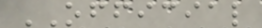OFFICIAL
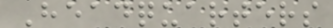Headquarters
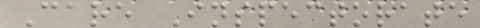Care Inspectorate
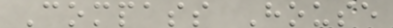Compass House
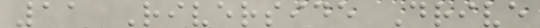11 Riverside Drive
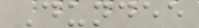Dundee
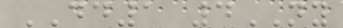DD1 4NY
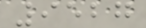9527
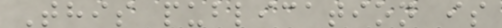This publication is
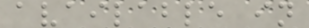available in
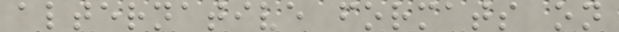alternative formats on
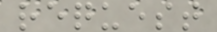request
